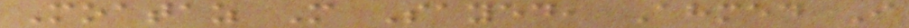Moataz M Sayed, Ahmed I
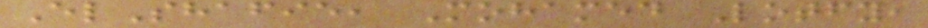ElShafie, Mohamed Lotfy,
